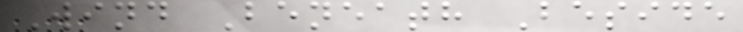Wind Beneath Beside
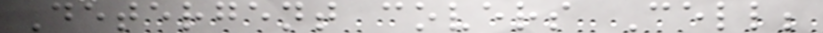Detergent covers Cell;
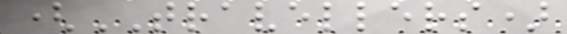(TRAVELLERS)
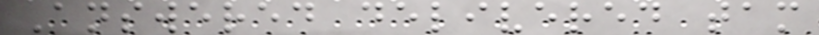Answered delivered tam
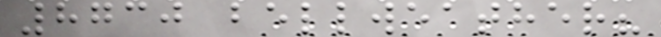8730 bellweather?
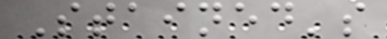Stained's
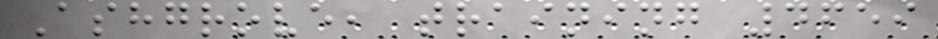Ashgrove, training 4659
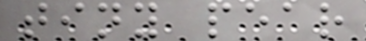tiny pear
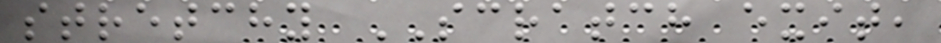stretchy SCRATCH exit,
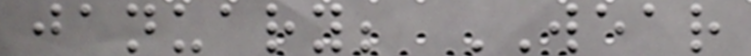january; WEAR
